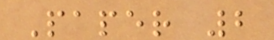Paper 2
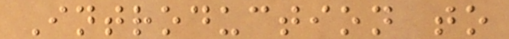Introduction to
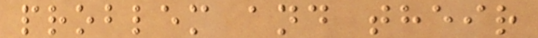problem and their
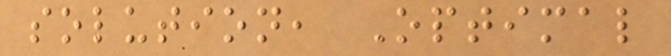solution, Optimal
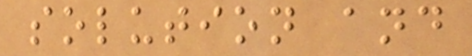solution and
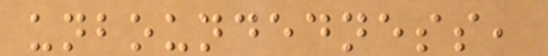unboundedness,
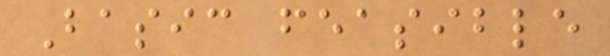Basic feasible
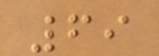69
